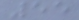55
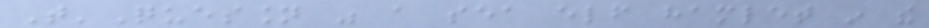T'Quession was a sea elf hamlet in the
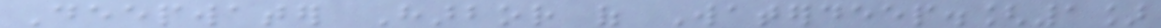Deepwater Harbor of Waterdeep.[1]
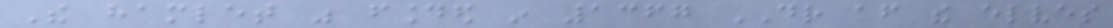The hamlet was founded in 1367 DR after the elves
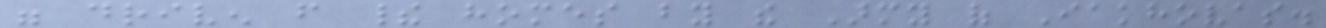were driven from their homes by the Army of Iakhovas.
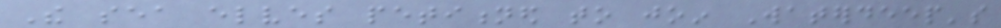The sea elves petitioned to join Waterdeep's
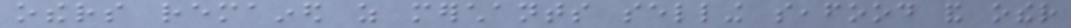others remained as merchants selling seafood and other
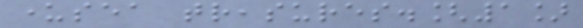undersea treasures.[1]
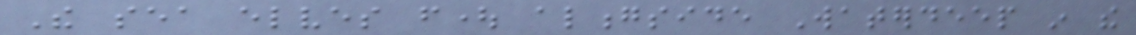The sea elves fought alongside Waterdeep in the
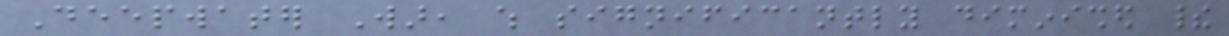Deepwater War, which significantly diminished their
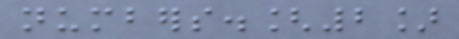numbers.[2]
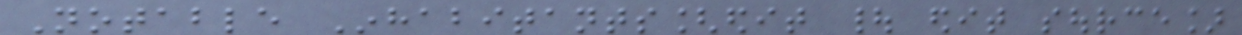Notable Inhabitants[edit | edit source]
